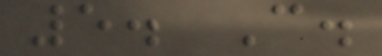5. C.
